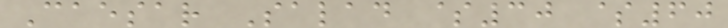Caesar Salad $30 $60
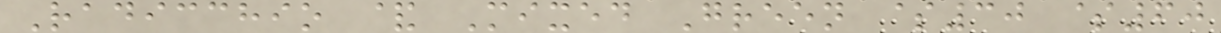Radicchio & Mixed Green $30 $60
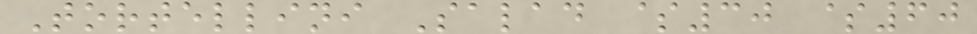Tortellini Salad $30 $60
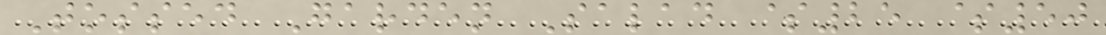Tossed Garden Salad $25 $50
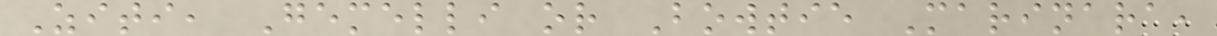Ziti, Gemelli or Bowtie Marinara,
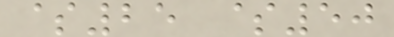$25 $50
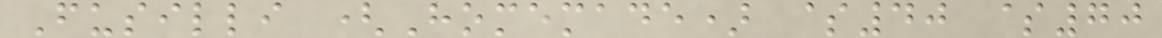Fusilli (Homemade) $40 $70
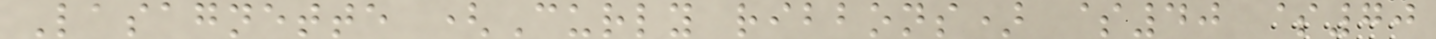Lasagnette (Curly ribbons) $40 $70
